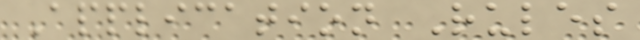Application Rules
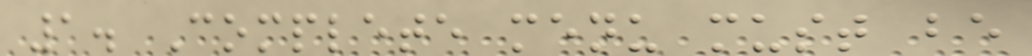1. Complete menu must be
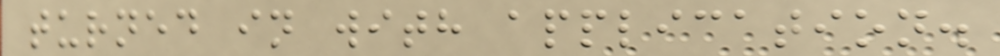turned in with application.
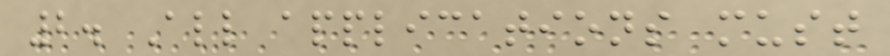2. All applications must
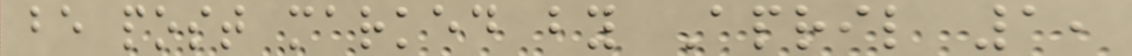be post marked by April 1,
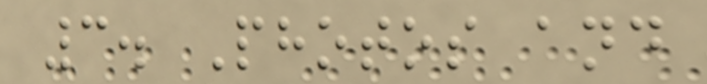3. Photos and
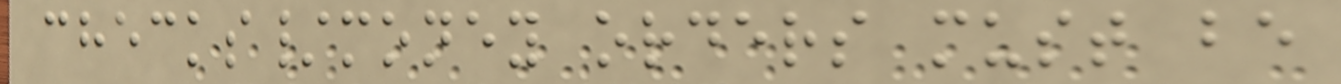checks/money orders must be
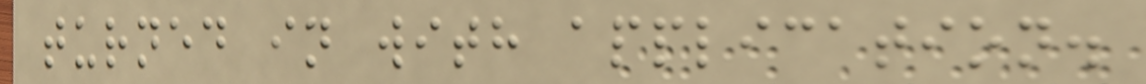turned in with application.
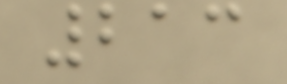213
